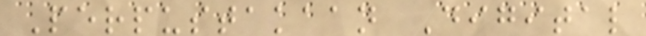Perpustakaan Digital
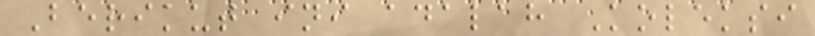Berikut ini adalah Koleksi
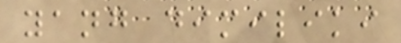yang dimiliki
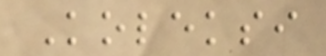Koleksi
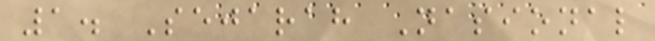1. Sejarah Nasional
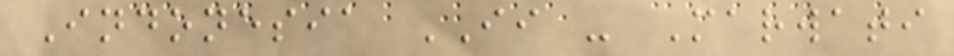Indonesia II - Marwati
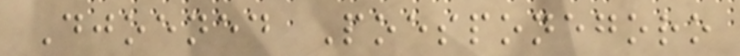Djoened Poesponegoro
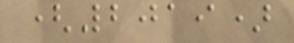(2019)
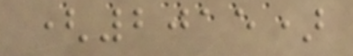(2015)
